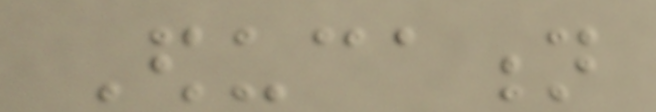Education
